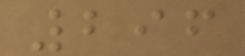296
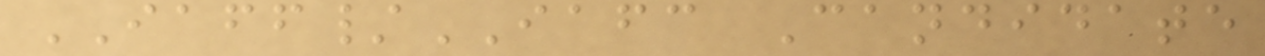IAFF/IAFC Candidate
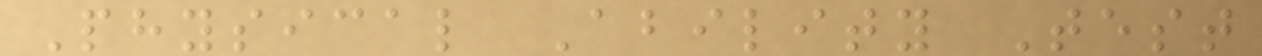Physical Ability Test
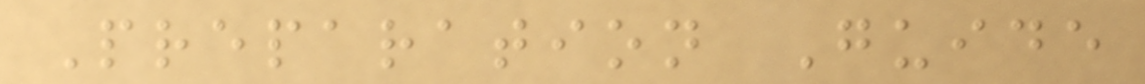Preparation Guide
